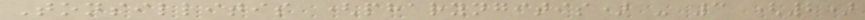Tonsillitis (pharyngitis) - 3 (2)
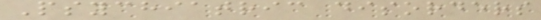Psychiatric disorders
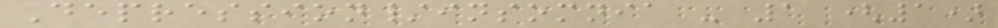Depression/insomnia - 1 (1)
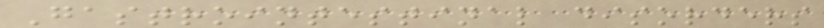Gastrointestinal disorders
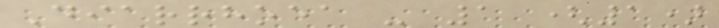Diarrhoea - 1 (1)
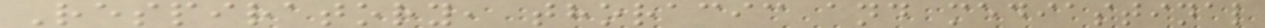Respiratory, thoracic and mediastinal
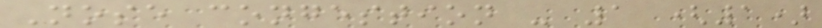Nose congestion - 1 (1)
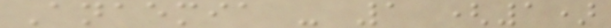Anaemia - 1 (1)
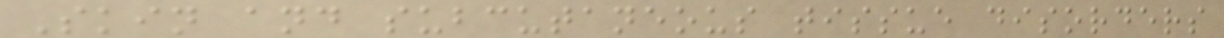Skin and subcutaneous tissue disorders
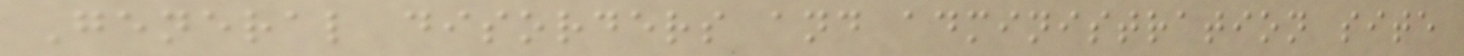General disorders and administration site
